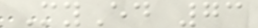MyEd 73
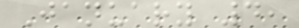January 4,
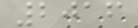2016
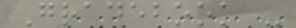Gradebook -
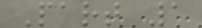Part 1
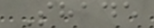Shade
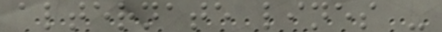alternate lines -
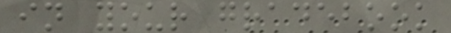in your gradebook
